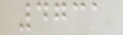4731
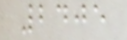2405
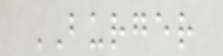BURGER
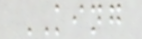KING
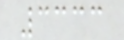3333
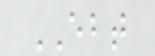EBT
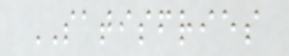SATISFRIES
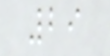29
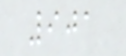901
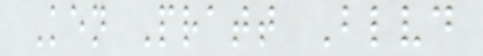Ken Pratt Blvd
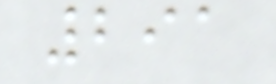291
